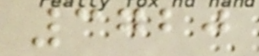3720
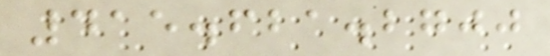415.621.2700
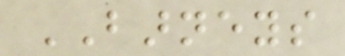BARNEYS
